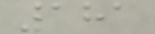181
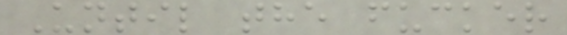Until the fucker
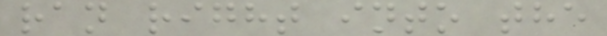ran right into the
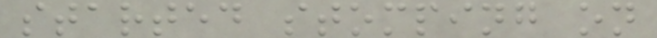started stomping on
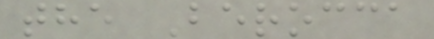the Berocca
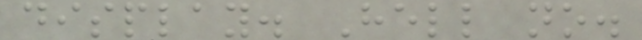display. Hell no.
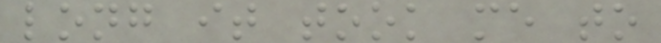long it took me to
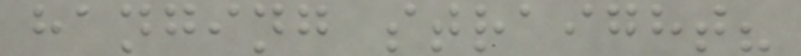hanging straight?
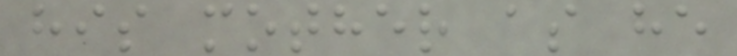his mother as he
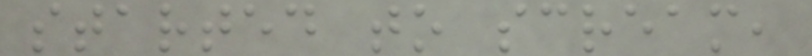started to scream,
